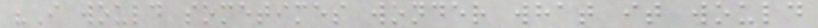"I would sometimes wonder what it would
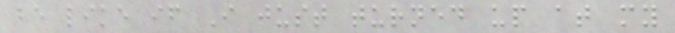be like if I just turned up at my
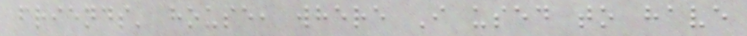friends' house, where I used to have
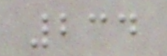234
